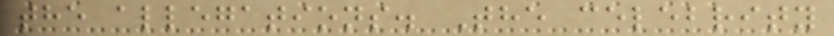the allegations. The celebrity
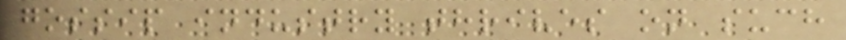gossip industry thrives on such
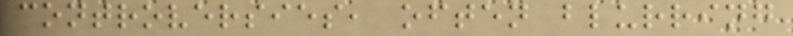controversies, often blurring
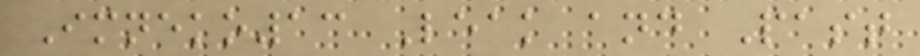Imneko13 Leak and Past
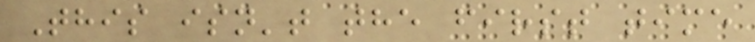This isn't the first time
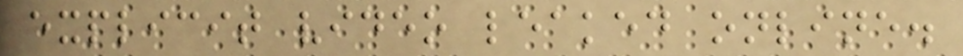explicit video leaked online.
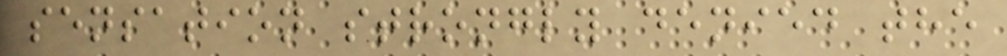sensation strongly denied the
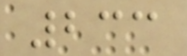233
